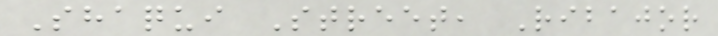Shaqui Street, Ribajor
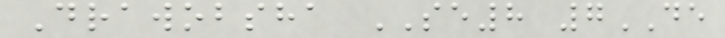Drawobsha SE8 7DE
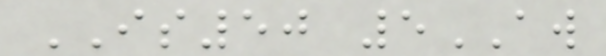IS50 5AW
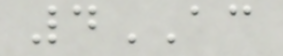4AC
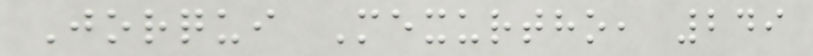Jorqui Mexurtho, 249
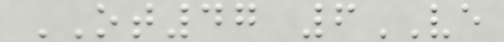OT47 6VE
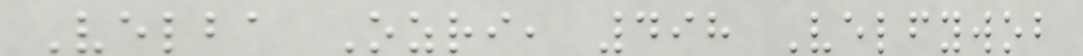Velba Ozri, 498 Velfywob
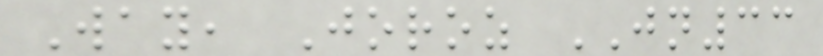Way, Joroz JN33
